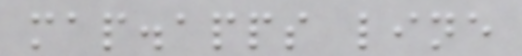map.apps line
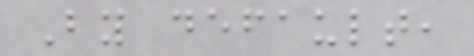By default,
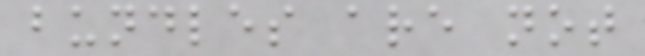bundles are not
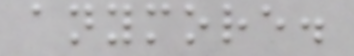anymore.
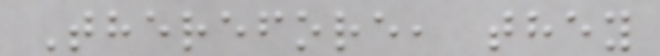Therefore, they
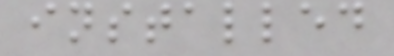installed
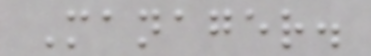Manager.
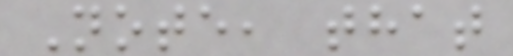Note, that
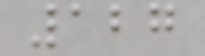127
